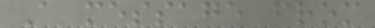A message from
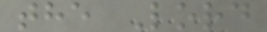the Lord
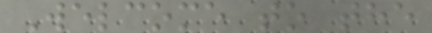Welcome to the
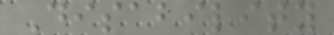Disability
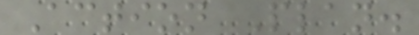Action Plan.
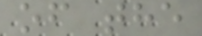of the
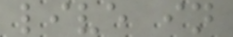live in
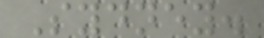Sydney.
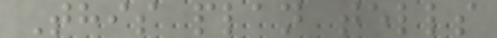This plan tells
